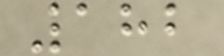182
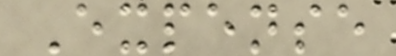Expense
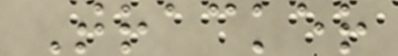Tracker
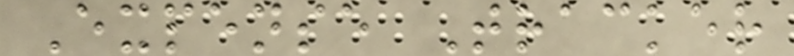Expense Tracker
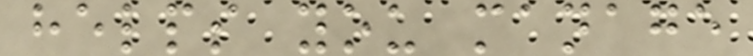helps you manage
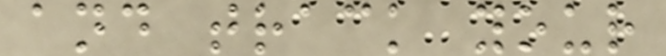and track your
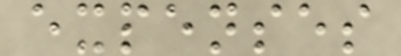expenses
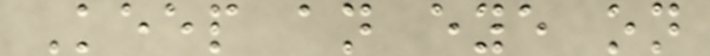Keep an eye on
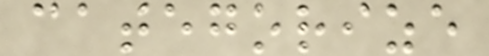categorize
